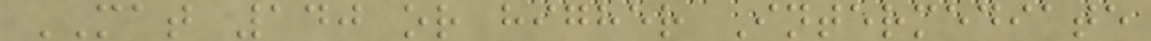MAT 140 or higher Intermediate
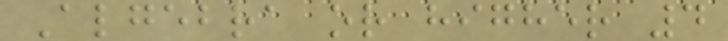Algebra or higher 4
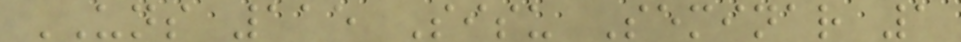UNS 115 Sisu Seminar 1
